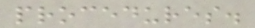procedures.
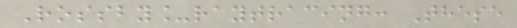Rossby_raytracing: These
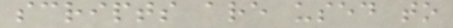scripts are used to
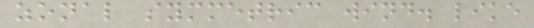zonal symmetric wind. like
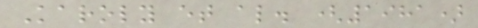Karoly et al. (1981)
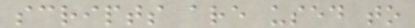scripts are used to
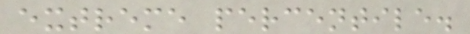extreme percentile.
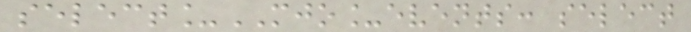select_MJO_events: select
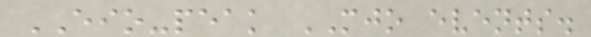EIO-peak MJO events.
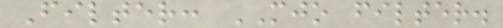Filter: MJO filter.
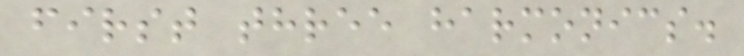first three harmonics.
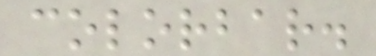colorbar.
